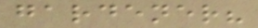gardener?
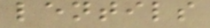lentils
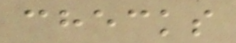checks
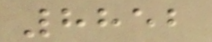8852
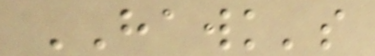HAWK's
